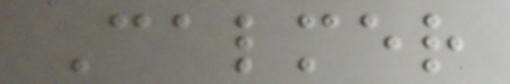Calmer
